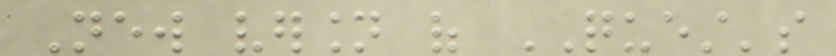New version of QUEST's
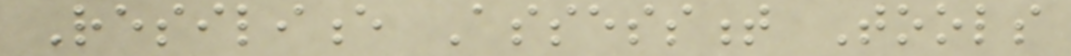Resilience Assessment Tools
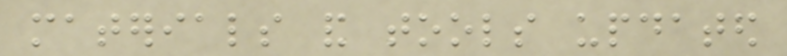materials and tools updated
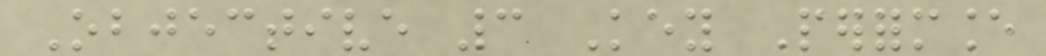Objective 3 Key Performance
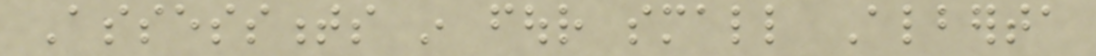Assessments in four small Alberta
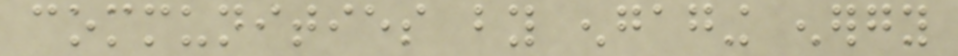communities by engaging energy
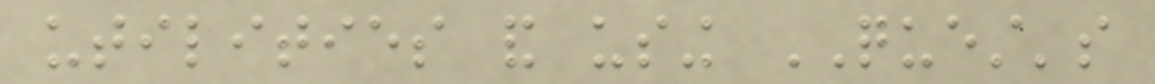utilities and using QUEST's
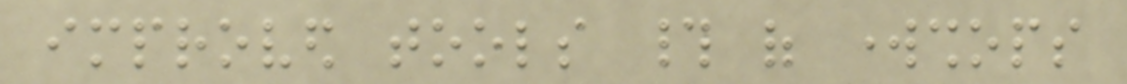improved tools # of workshops
